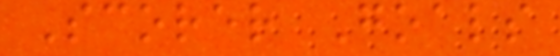Scorer Goals
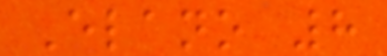Elano 8
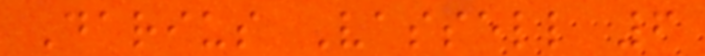Darius Vassell 6
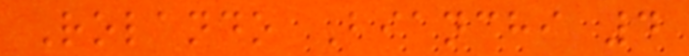Rolando Bianchi 4
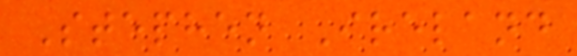Stephen Ireland
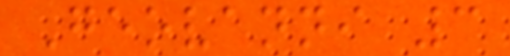Geovanni 3
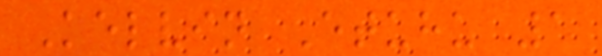Kelvin Etuhu 1
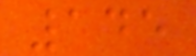145
